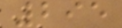295
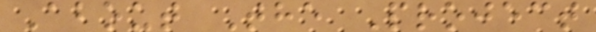About The Project
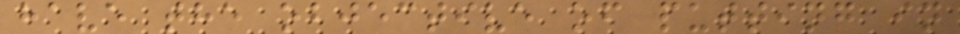have the objective of putting in
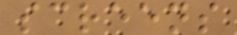screens
